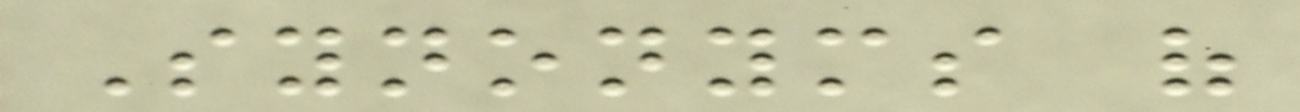Synonyms of
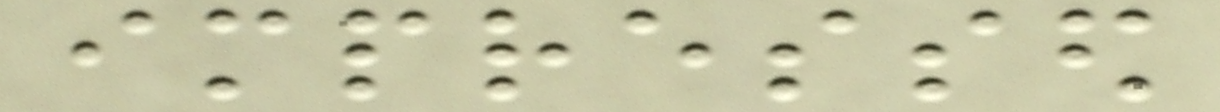impressed
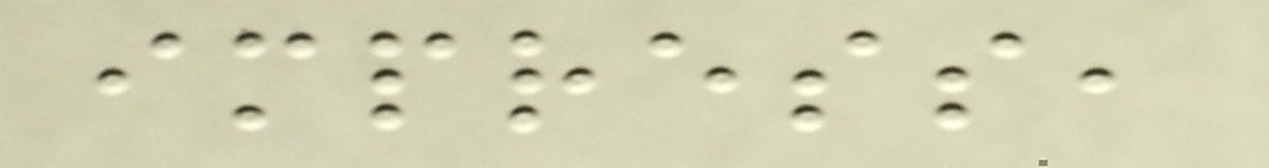impress,
